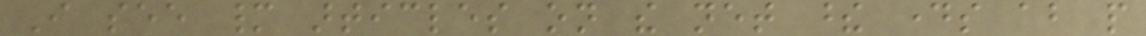I see many articles on the net these days about people
